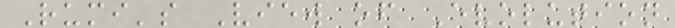Rumi's View of Evolution
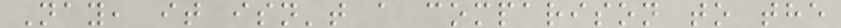Nay, it isn't a comparison to the
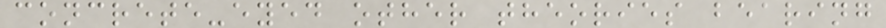concrete-eyed other theories bearing
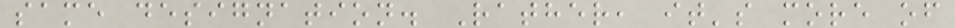same designation. Rather, it's more of
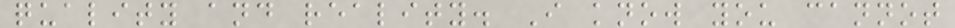quality and reality. I know you cannot
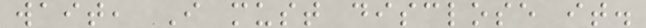wait, I must disclose it.
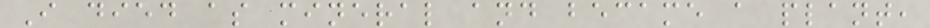I died as mineral and became a plant,
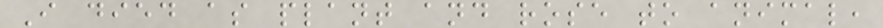I died as plant and rose to animal,
